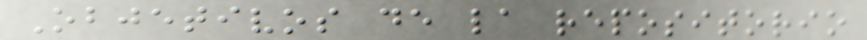Objetivos de la repositorio
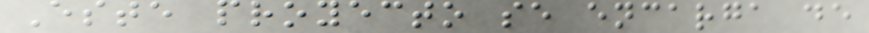Este proyecto se encarga de
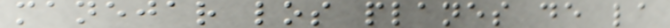manejar los planes de la
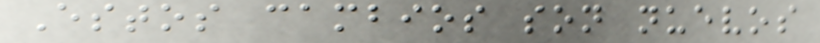Estos cambios son nuevos
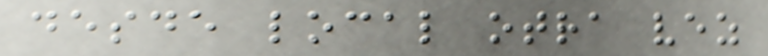desde local otra vez
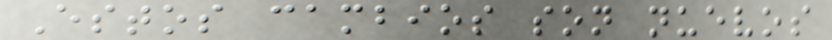Estos cambios son nuevos
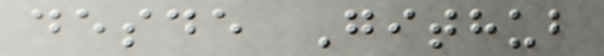desde Github
